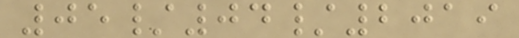05/04/2019
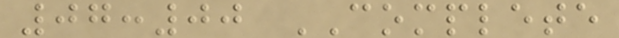07:00 COMPLETE
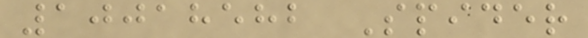10018582 Spider
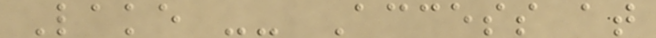Lake -- Access at
